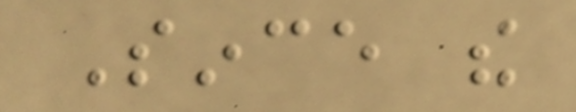Since the
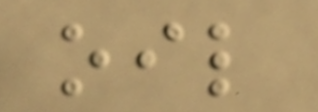oil
